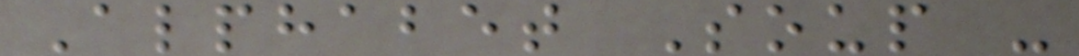Alphabet Soup -
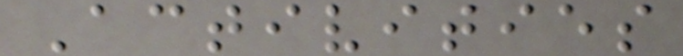Activities
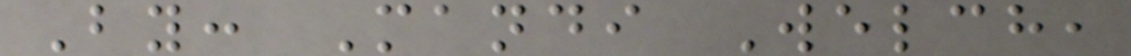By: Mandi Welch,
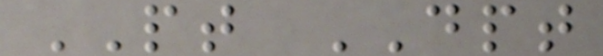PT DPT
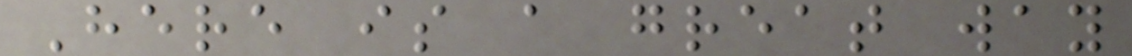Here is a great way
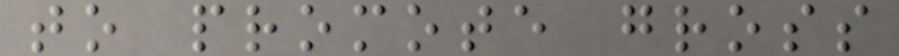to promote gross
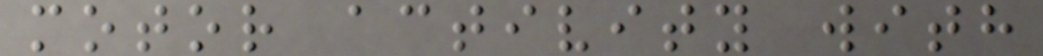motor activity with
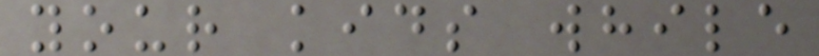your kids while
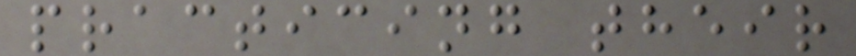practicing their
